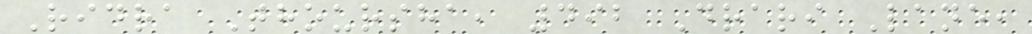Ridra Thoursha, 492 Drari Lane,
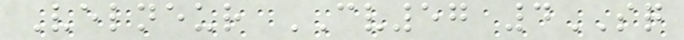Velneur CV57 4SQ
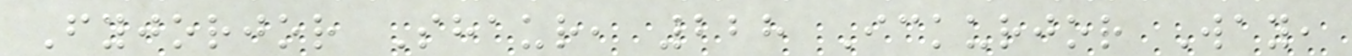Fyjorjor Shaur, 228 Ickurjor Way,
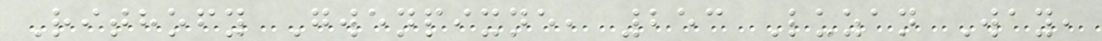Rithofy Gwenpixne, 253 Luzan Way,
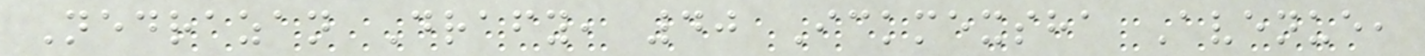Nedrazan Drafy, 40 Ickmexsha Avenue,
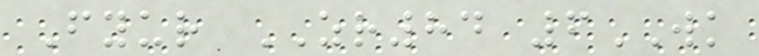Fyur ZR84 6WK
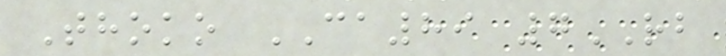Thoko CA89 7RB
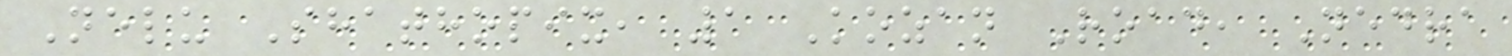Nelu Shathopix, 1 Kozan Road, Nedra
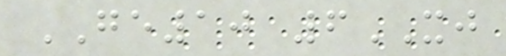GE10 6XJ
